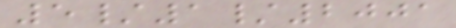5/1/2001
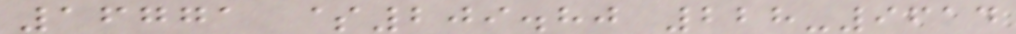16771 $209.80 228-9614
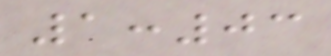1:03
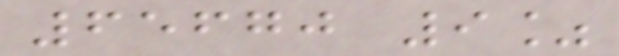65670 9%
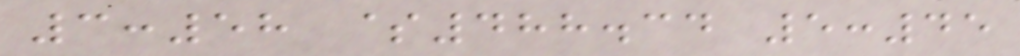3:58 $488.34 5:45
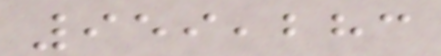959,283
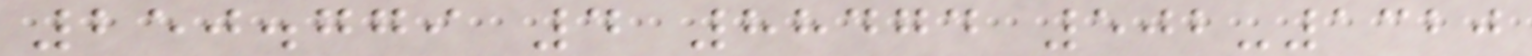250.779 4 88474 502-1320
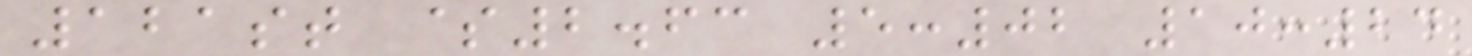121st $2.63 5:02 10:24
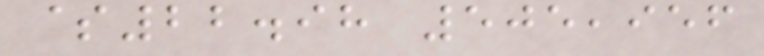$22.98 505,956
